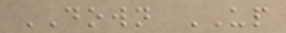DOWN UP
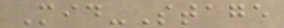Mid-Stage
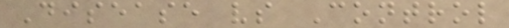Disease vs Control
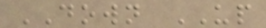DOWN UP
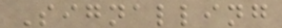Signalling
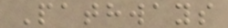Pathways
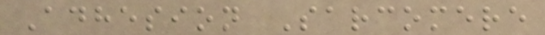Adhesion Sarcomere
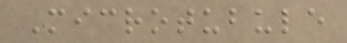Microtubule
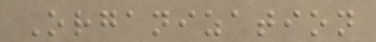Organization
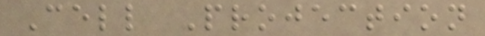Cell Projection
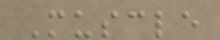Muscle
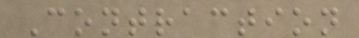Contraction
